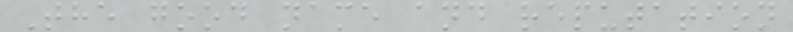The good name and reputation
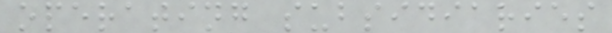operating subsidiaries
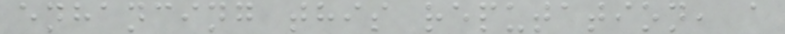enhancing this reputation, a
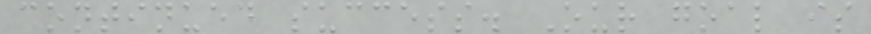continued success. Our goal is
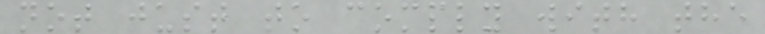not just to comply with the
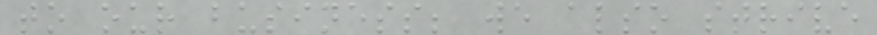to our business; we also strive
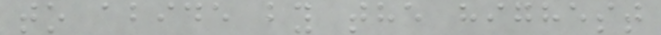to abide by the highest
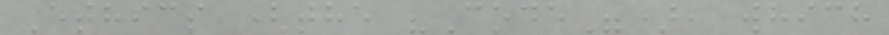Ethics (the "Code"), which
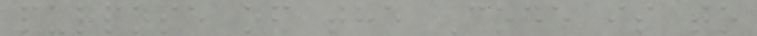purpose of the Code is to
